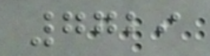7729
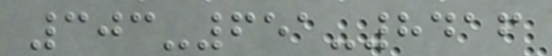303-651-8416
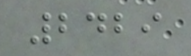2429
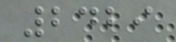2429
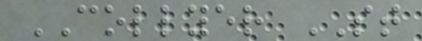COLLYER ST
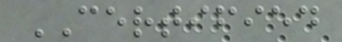CERTIFIED
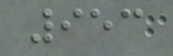953
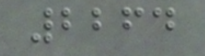2264
